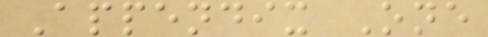Appendix One
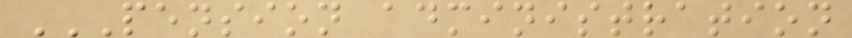PENSION ADMINISTRATION
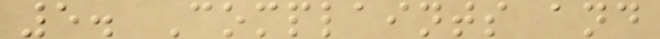5. Complaints and
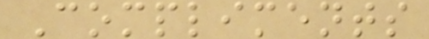Compliments
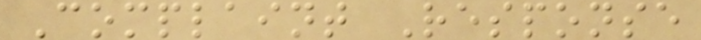Complaint Response
